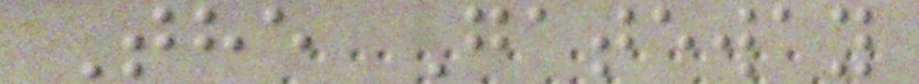The Gateway
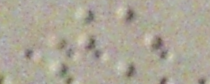to
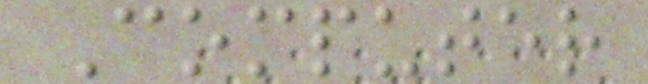Computer
